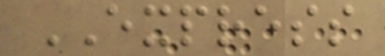EXPRESS
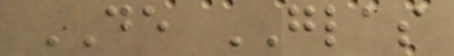DE GLAS
